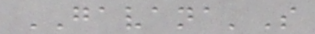GAVANA'S
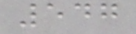547
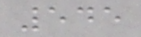545
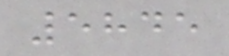5845
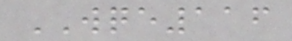WQE116
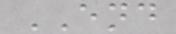END
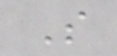S
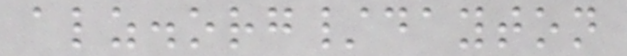alz.org/dayton
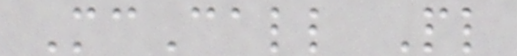McCall Pl
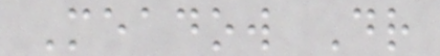Meadow Dr
